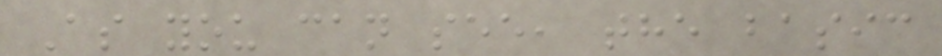As you can see, the basic
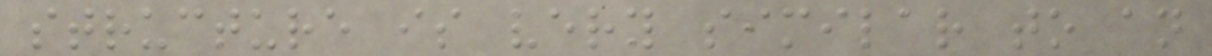structure is very similar to an
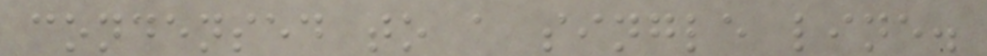condensed to a single line.
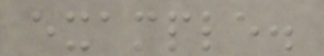example.
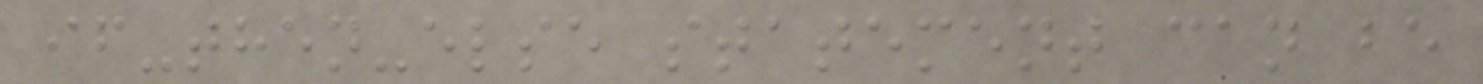if-then-else statement can be
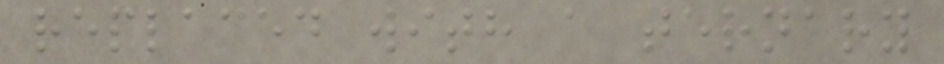replaced with a ternary
